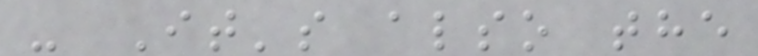- It's also the
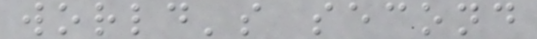world's second
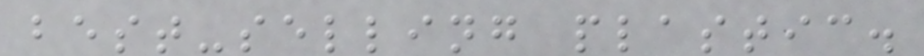best-selling plastic.
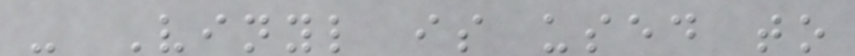- Vinyl is used to
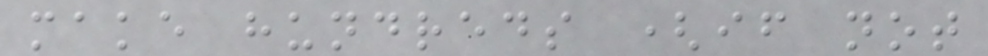make hundreds (if not
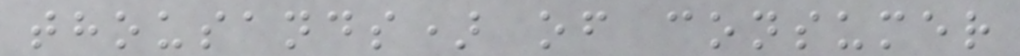thousands) of consumer
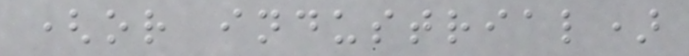(or industrial)
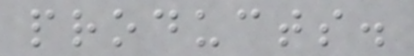products.
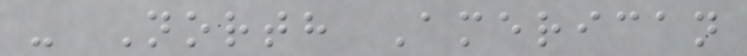- North American
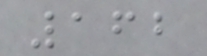162
